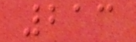213
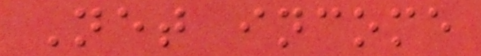Net income
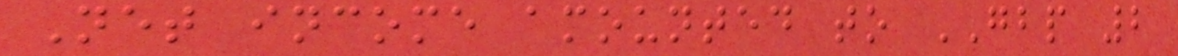Net income amounted to GBP 2
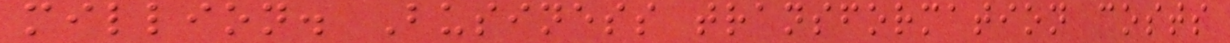million. Business transformation costs
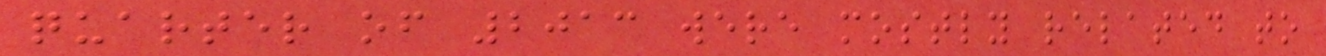quarter of 2013 were mostly related to
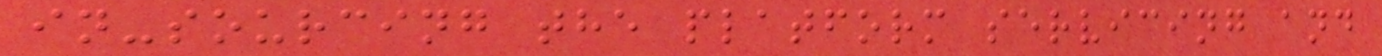in-sourcing the platform servicing and
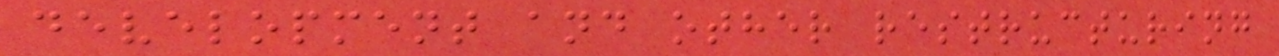development and other restructuring
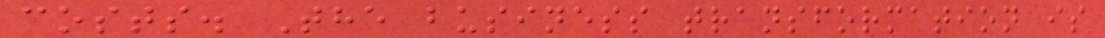costs. The business transformation is
